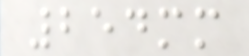254mm
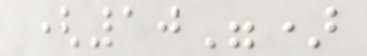(10")
